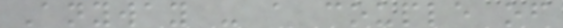Anyway - a couple of
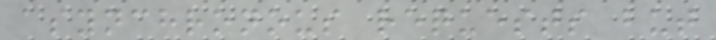asynchronous requests but
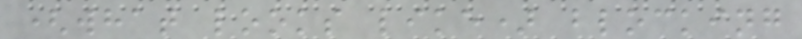(what looks like) blocking
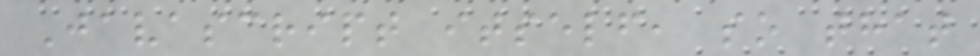Javascript itself, so that
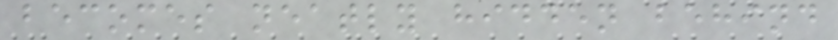becomes neatly hidden behind
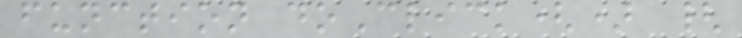function doClick() {
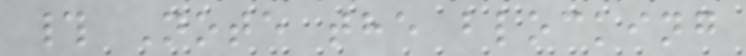# Note the blocking
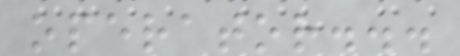operator...
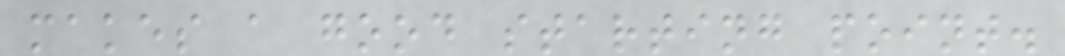makes a good starting point.
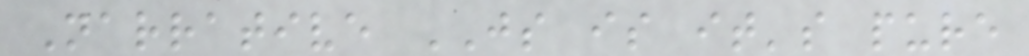Narrative JS is it's pure
